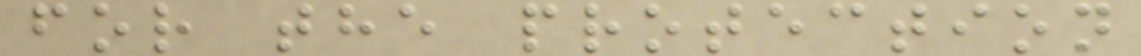for the protection
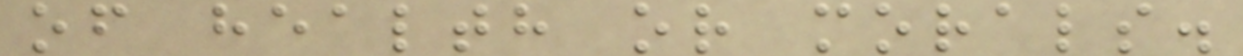of health or morals.
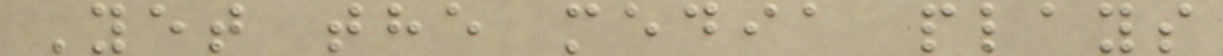Yet the media plays
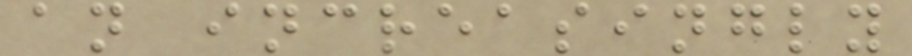an increasingly
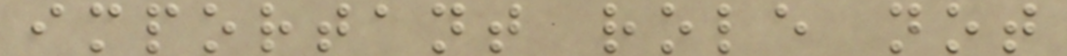important role not
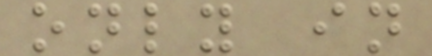only in
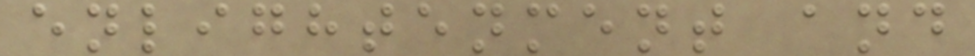enlightenment and
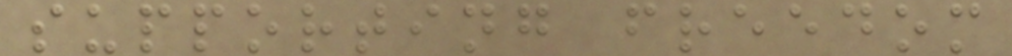supporting freedom
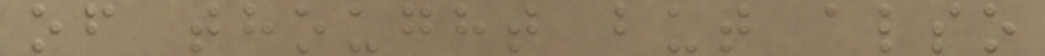of thought but also
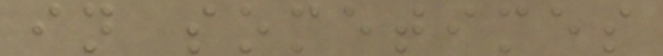in sometimes
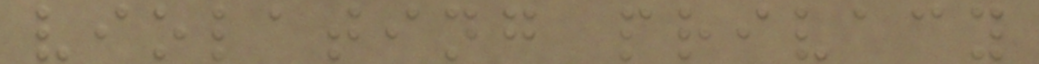violating privacy
